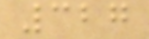327
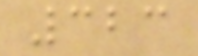323
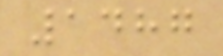1487
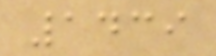1439
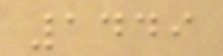1449
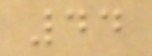44
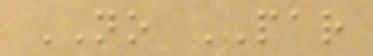NO PAR
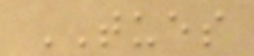TUES
